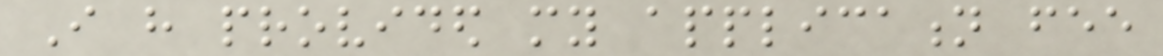I have provided my application fee
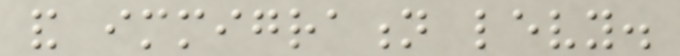and immigration levy.
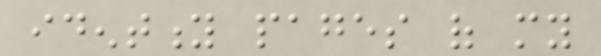identity pages of my
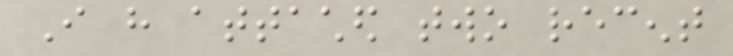I have attached two recent
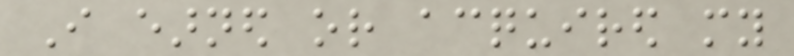I earned or acquired my
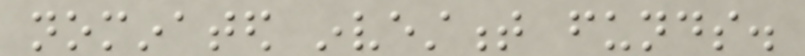nominated investment funds.
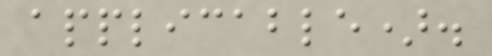applicable).
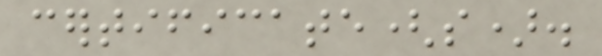certificate(s).
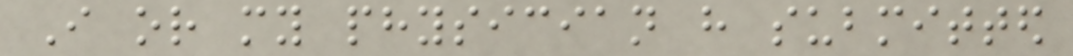I or my physician have submitted
